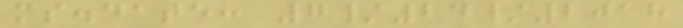ms.date: 7/24/2018
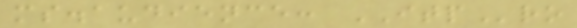ms.audience: ITPro
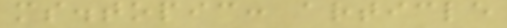ms.topic: article
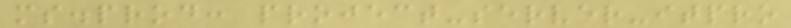ms.prod: project-server-itpro
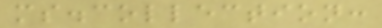ms.collection:
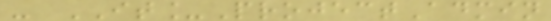- IT_ProjectAdmin
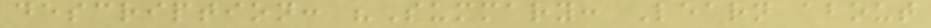description: "Summary: Learn about
